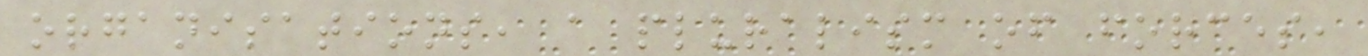organisations, a pluralism of forces,
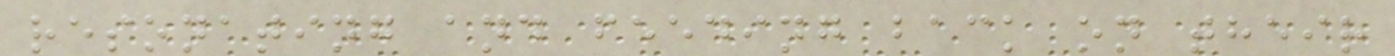resonating and feeding back on their
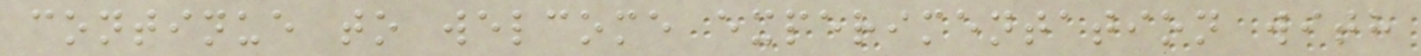continue to welcome experimentation with
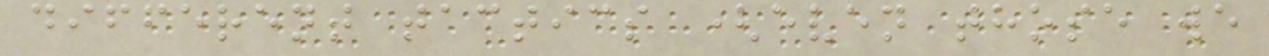different tactics (even those we
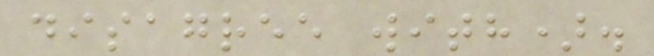disagree with).
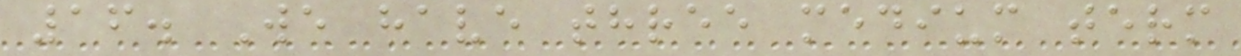16. We have three medium term
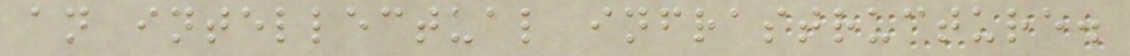an intellectual infrastructure.
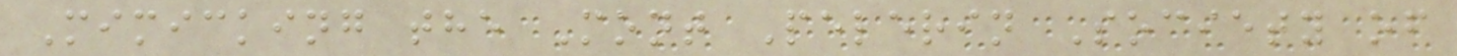Mimicking the Mont Pelerin Society of
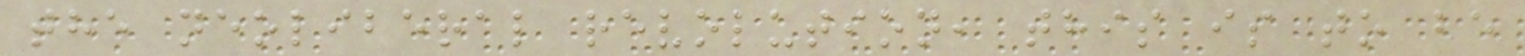the neoliberal revolution, this is to be
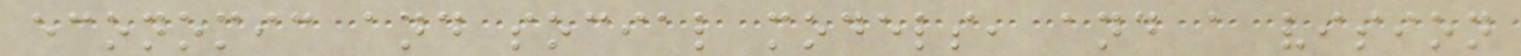economic and social models, and a vision
